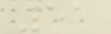51
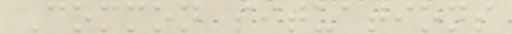Common situations
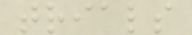trials
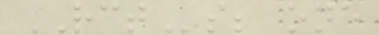RCTs; one
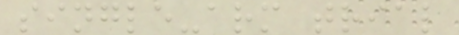single-arm trial
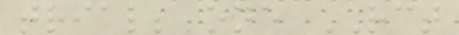trial; one RCT
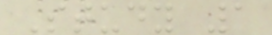Study 1
